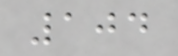104
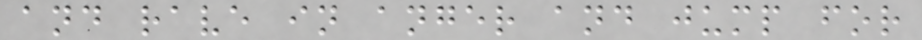and rave in anger and jump for
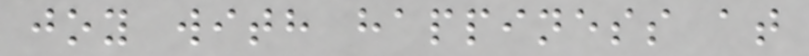joy with happiness at
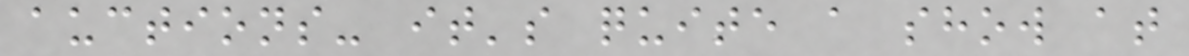auctions- it's quite a show at
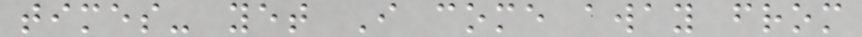times- yet I come away from
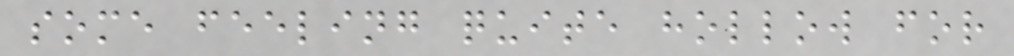some feeling quite hollow for
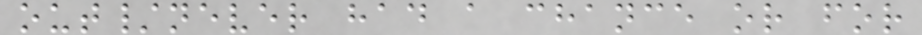out/never had a chance or for
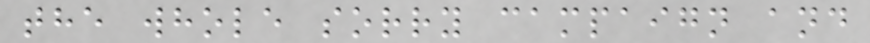the whole sorry campaign and
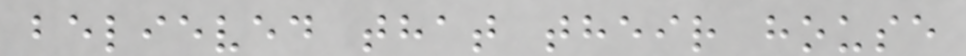believed that their house
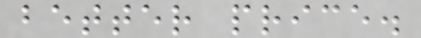better price.
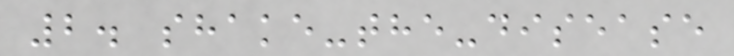2. shake-the-disease
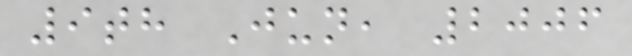9th Jun, 2006
